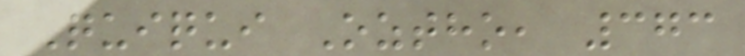Quiqui Oztho, 373
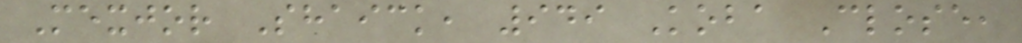Mexjor Shaick, 949 Koba Close,
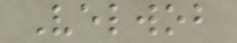Velwob
